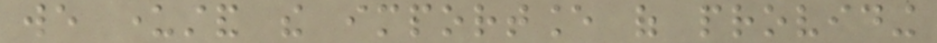we understand the importance of providing
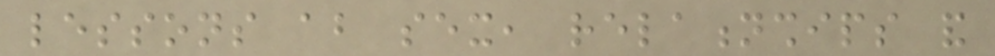lessons about sex, relationships and
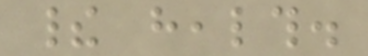their health.
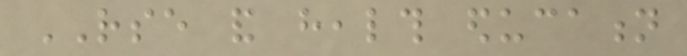RSE and health education
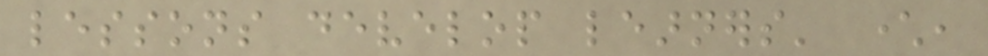lessons develop learners' character,
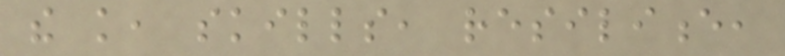the knowledge, skills, resilience,
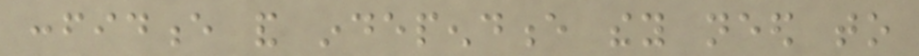confidence and independence they need to
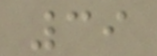39
